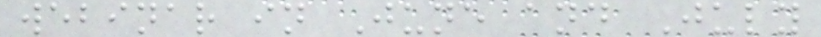webinar in June and July
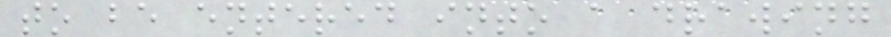to be entered into a drawing
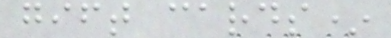gift cards*
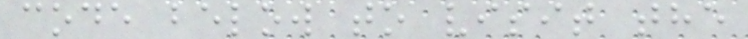code below to visit the
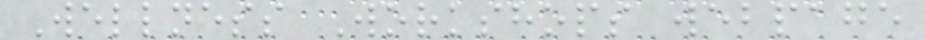Wellness Workshops webpage
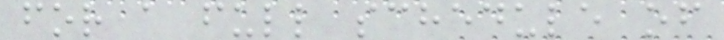for a full schedule of
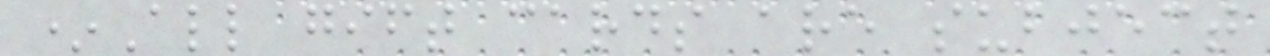*All gift cards are subject
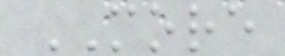MORE
